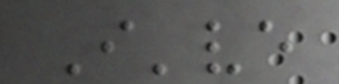I've
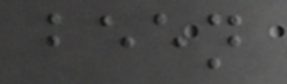been
